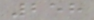258
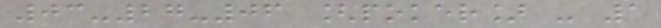03-27-06 [poker] - 1
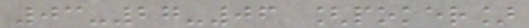03-27-06 [poker]
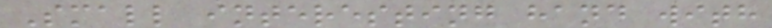Small interesting hand with
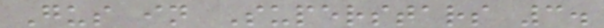Gus in Superstars 3.
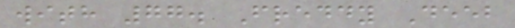with 77. Freddy Deeb
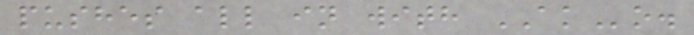pushes all in with AKo.
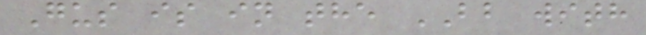Gus is in the BB with
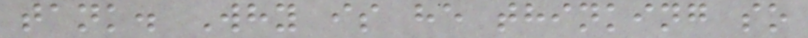tank. Why is he thinking so
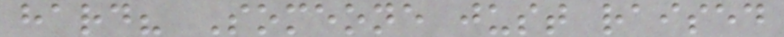hard? Someone just raised
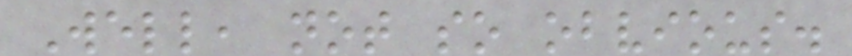Well, not so obvious.
